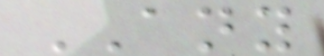ANY
